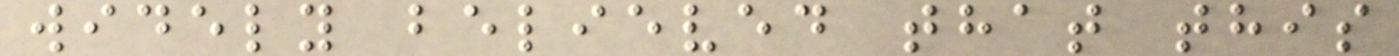widely believed that this
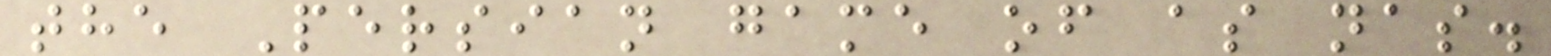the Persian game of as nas.
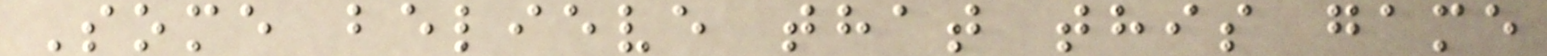Some believe that this game
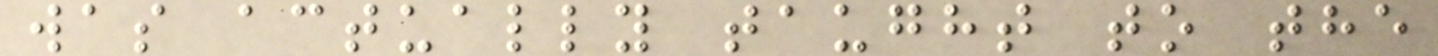was actually taught to the
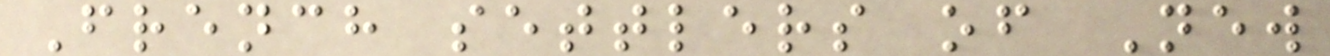French settlers of New
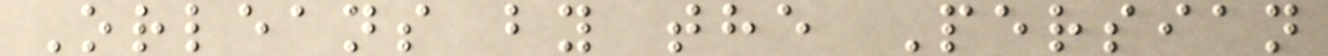Orleans by the Persian
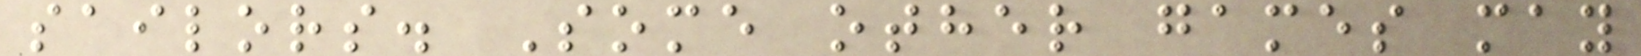sailors. Some other games may
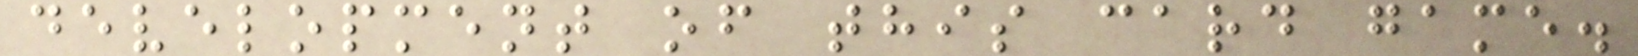development of this card game.
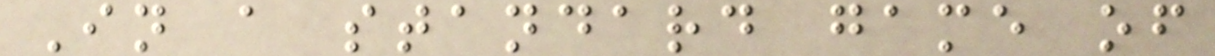In a standard game of
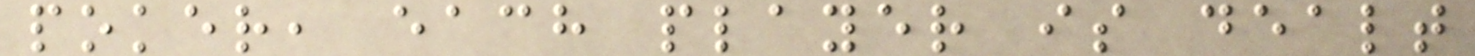poker, each player is dealt
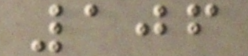106
